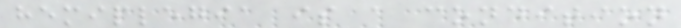hemiplegia is a condition
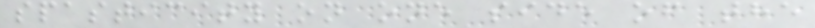spasticity on one side of the
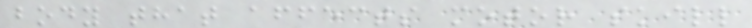body that affects motor skill
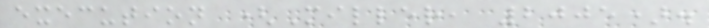execution (Miller, 2005).
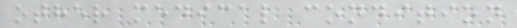other medical condition
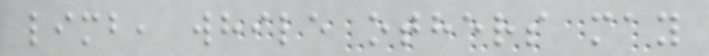limb, while others may
